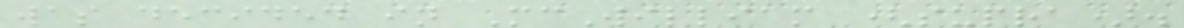was decided in McWilliam (supra).
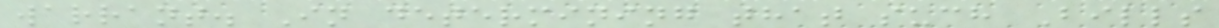warrant. In determining that such Bills
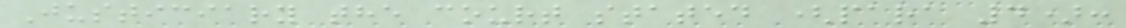Justiciary the court stated (para 4):
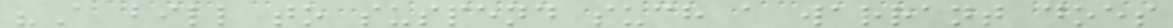"A bill to suspend such a warrant does
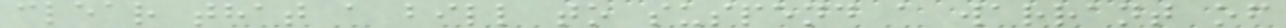clear that a bill to suspend a warrant of
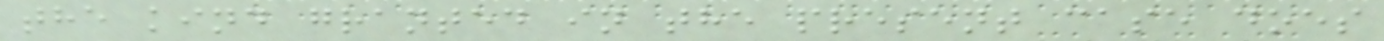the kind granted in the present case does
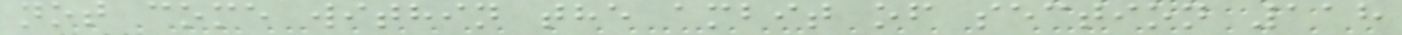not come within the ambit of section 118
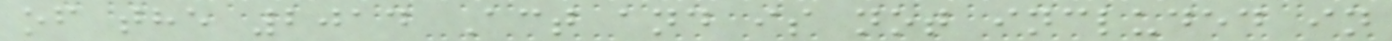of the 2014 Act and is not included in
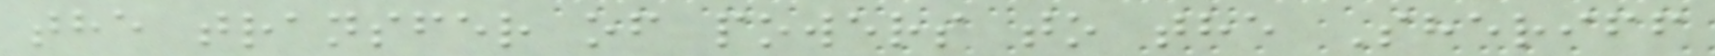the transfer of powers to the Sheriff
